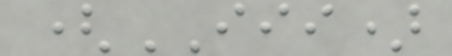(III)
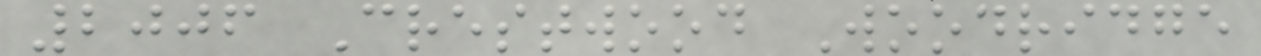2006 Crestwood Woodridge
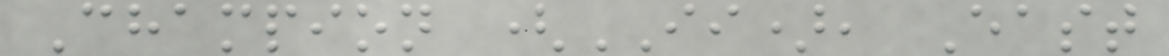Champion (II), East
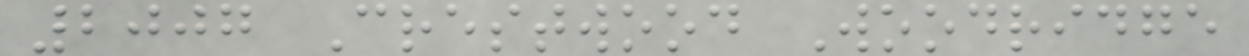2007 Crestwood Woodridge
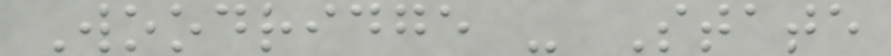Woodridge - State
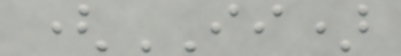(II)
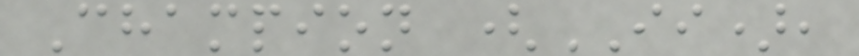Champion (II),
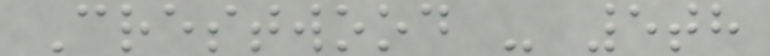Crestwood - 5th
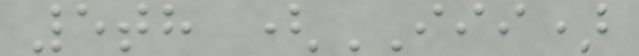5th (III)
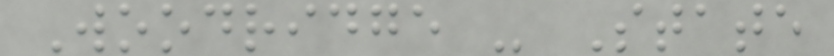Woodridge - State
